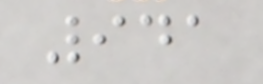941
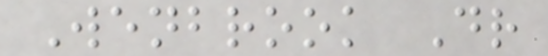Wenbrook Dr
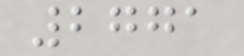2771
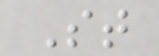St
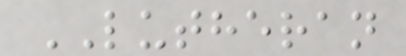LUTHERAN
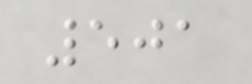501
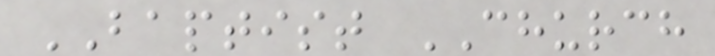BAPTIST CHURCH
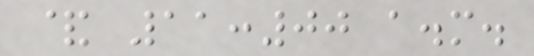& 11:00 a.m.
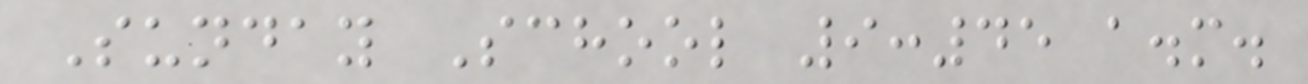Sunday School 9:45 a.m.
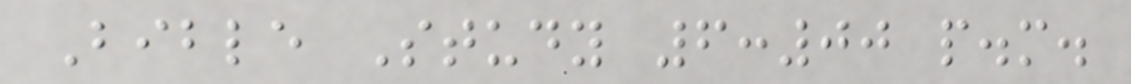Bible Study 6:00 p.m.
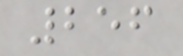256
